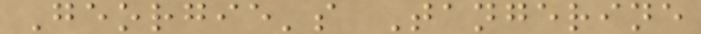Georgie's Tangerine
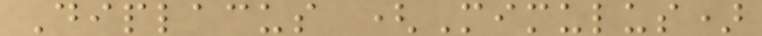Diplacus (Mimulus)
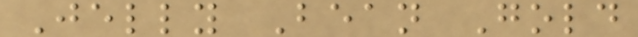Jelly Bean Gold
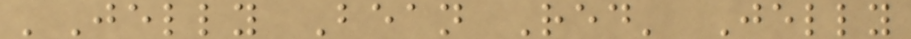'Jelly Bean Red' Jelly
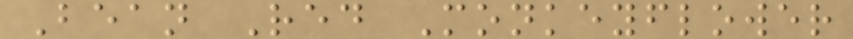Bean Red Monkeyflower
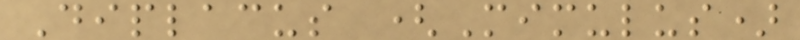Diplacus (Mimulus)
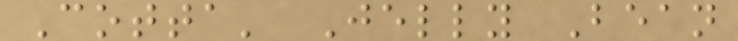Cotta' Jelly Bean
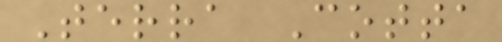Terra Cotta
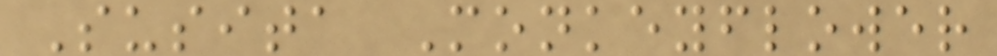Susita Monkeyflower
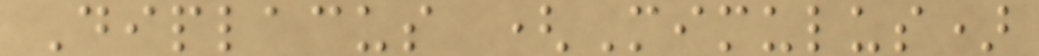Diplacus (Mimulus)
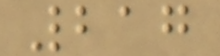217
